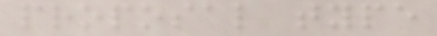proposal type
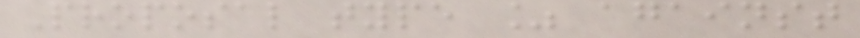Proposal type % against
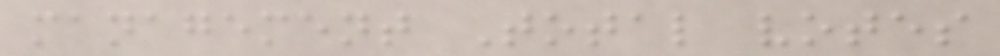management Total votes
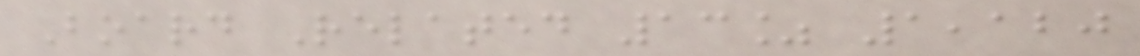Board Related 13% 1,120
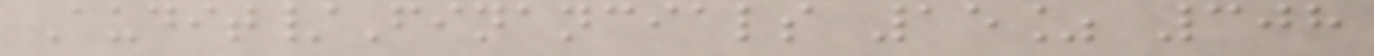Audit/Financials 15% 308
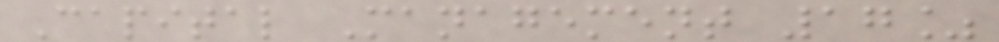Capital Management 17%
